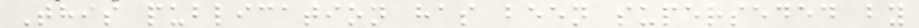This publication has been superseded by
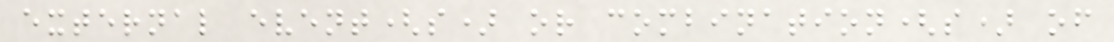external event(s) or combination(s) of
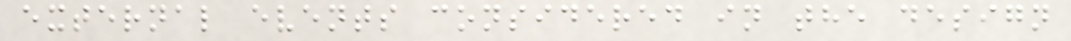external events considered in the design
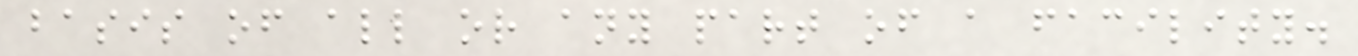basis of all or any part of a facility.
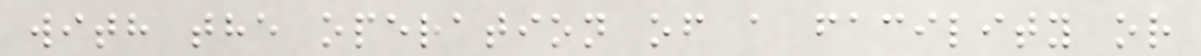with the operation of a facility or
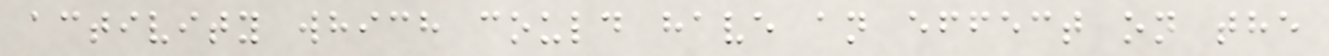activity which could have an effect on the
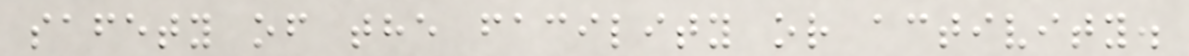safety of the facility or activity.
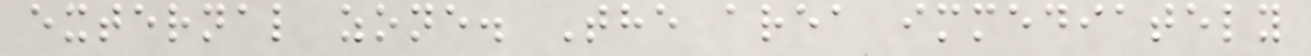external zone. The area immediately
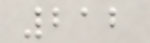212
